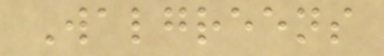Walgreens
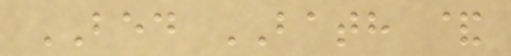BED BATH &
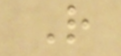R
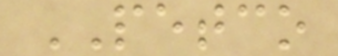PETCO
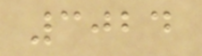3024
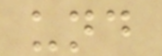und
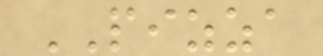PIZZA
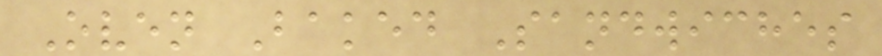Oven Baked Sandwiches
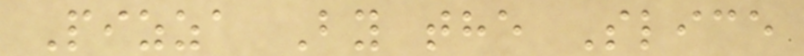Pizza By the Slice
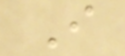I
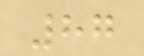87
